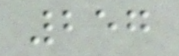257
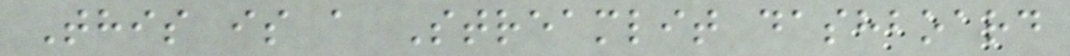This is a Streamlit dashboard
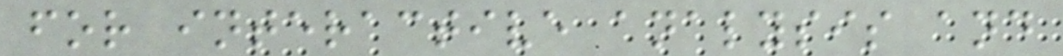for interactive analysis and
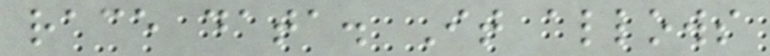race data. It allows
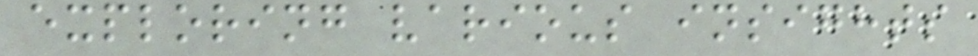exploring various insights
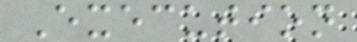Execution
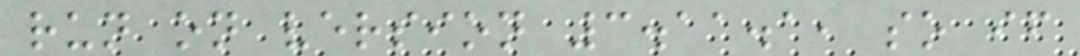run on version 3.11.1, so if
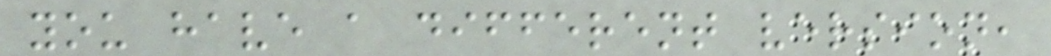you have a different version,
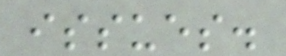issues.
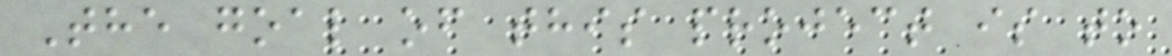The goal of this project is to
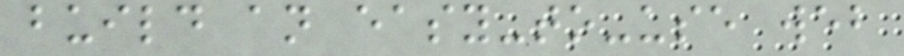build an easy-to-use web
